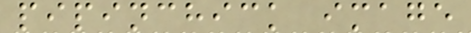pipinchick image
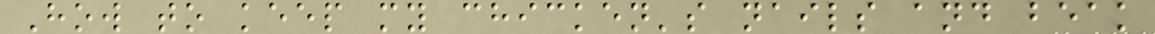How to keep my chicken's nails and beak
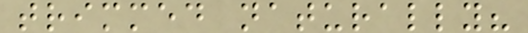trimmed naturally?
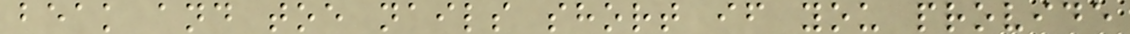beak and toe nails short if you provide
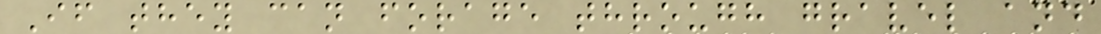If they can forage through gravel and
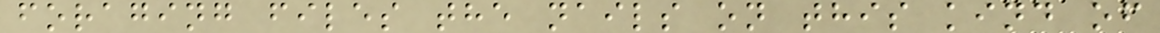foraging files the nails on this kind of
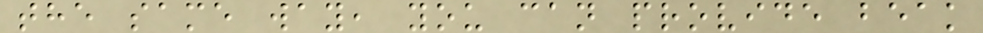the same way, you can provide beak
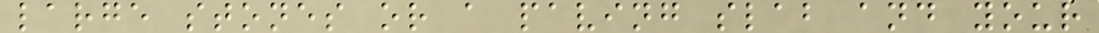large stones or a paving slab and your
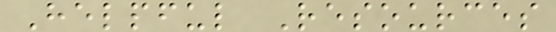Helpful Resources
